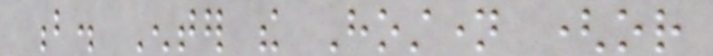b. Enter the Hostname (or
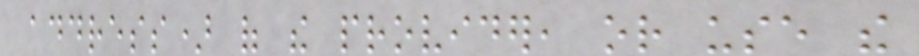address) of the provider, or use the
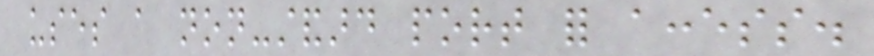uses a non-standard port for access.
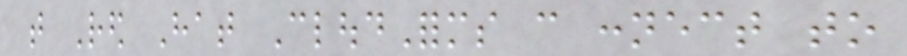that Red Hat CloudForms can connect to
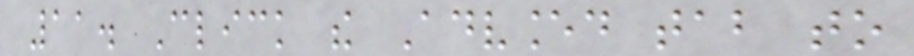11. Click the Advanced tab to
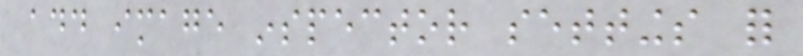add image inspector settings for
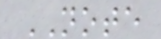NOTE
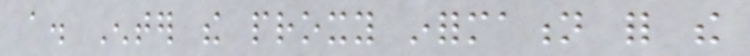a. Enter the proxy information for the
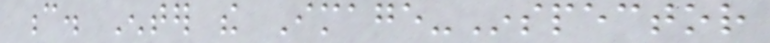c. Enter the Image-Inspector
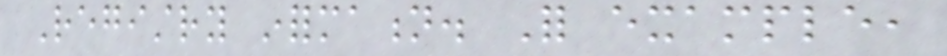Registry information. For example,
